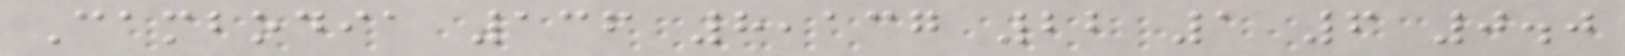Cambodia 136 8,137 22 1 6 0.0
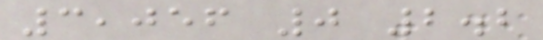3,056 0 2.2
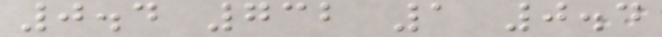0.4 732 1 0.4
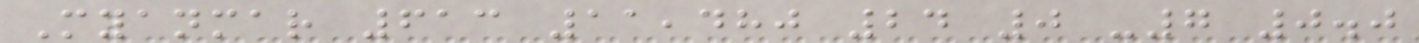Myanmar 613 11,480 24 0 -7 0.0
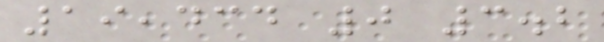19,434 0 3.2
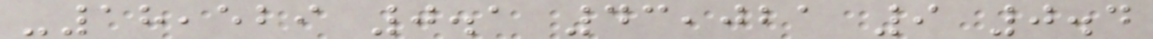-18,529 0.1 43,021 9 0.4
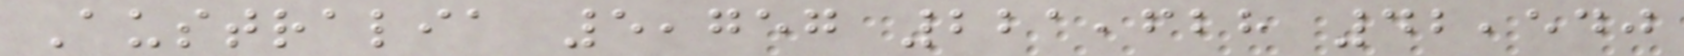Australia 5,757 221,628 42,540
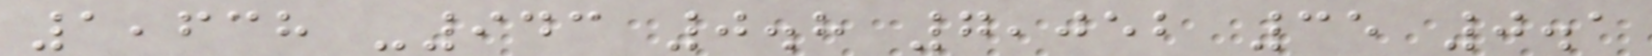1,638 -943 0.8 7,052 35 0.1
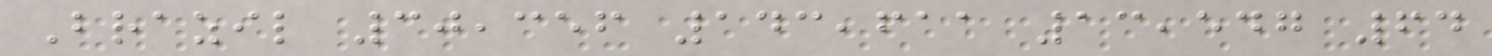Brazil 30,356 143,611 13,547 64
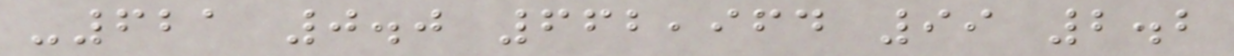-621 0.0 662,964 99 2.2
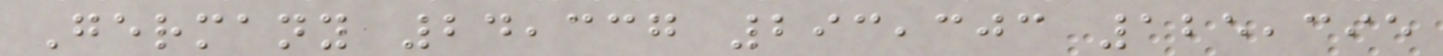Germany 24,337 293,303 125,395
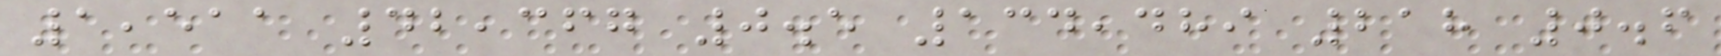1,511 42,367 0.5 134,489 218 0.6
